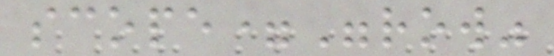scope="row"
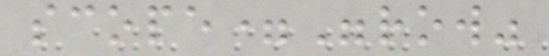scope="row"
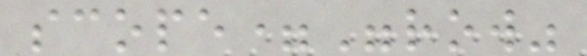scope="row"
